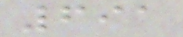691
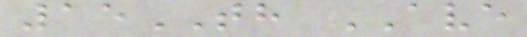15TH AVE
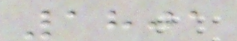1801
